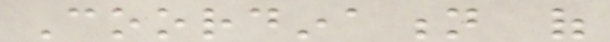Coordination of
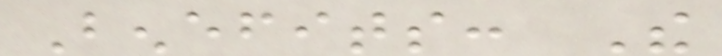Benefits: The
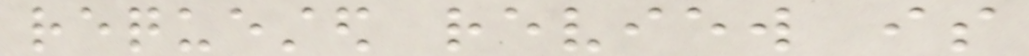requested review is
